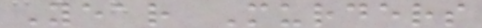Year Murders
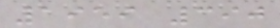1959 390
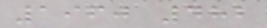1960 482
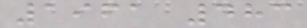1961 483
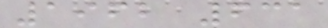1962 631
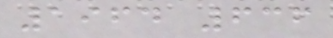1964 636
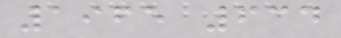1965 634
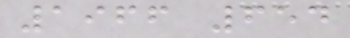1966 654
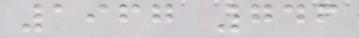1967 746
